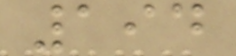194
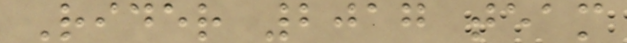Rider 2017 team
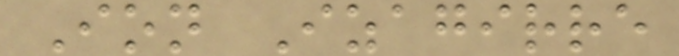Ion Izagirre
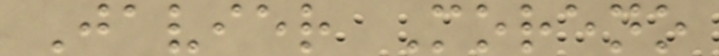Javier Moreno
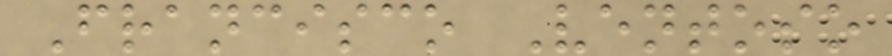Francisco Ventoso
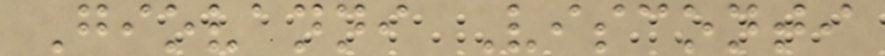Giovanni Visconti
